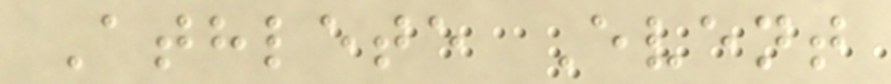Athlete Event
